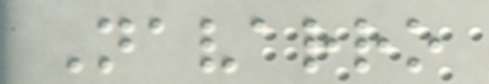Navarro
